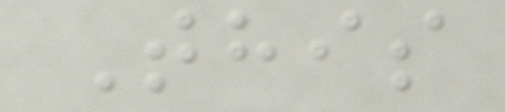This
